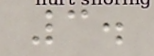3.
